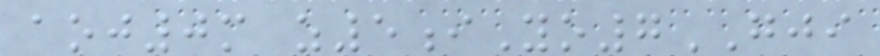aoj0m z5iYo7GJI
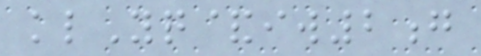klYq&iw2g
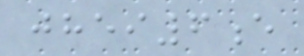jhei6e
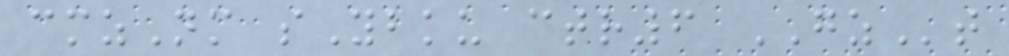cmzNm sYbku ctr6 GZt
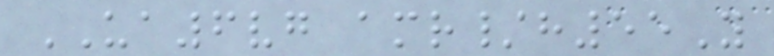UA6vg amr/h55Y
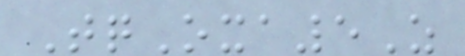TqOxa5Z
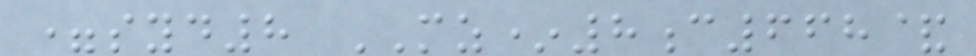=syd8 MZ*8c668&
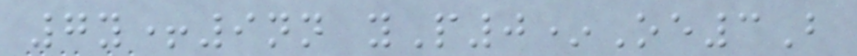7y+9nn yP0*Oe3B
